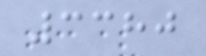3380
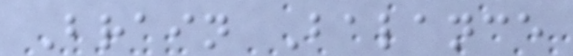Brain Balance
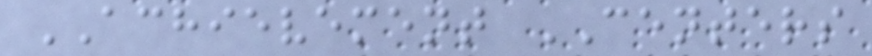ACHIEVEMENT CENTERS
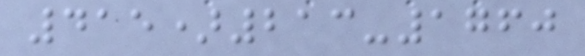415)213-1760
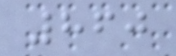860
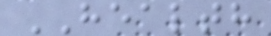HEALTH
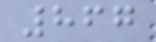867
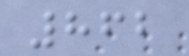862
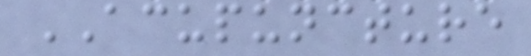ACUPUNCTURE
